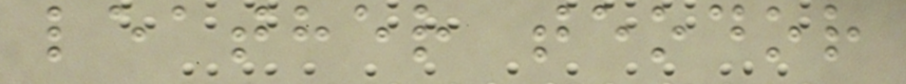leather teodor
